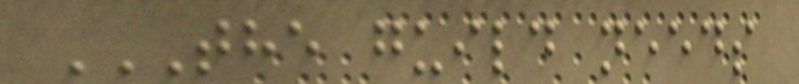THE GUILD NEEDS
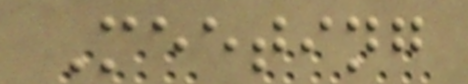Meeting
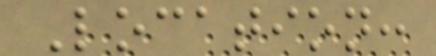Location:
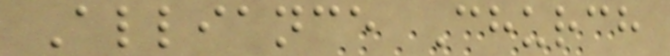Alliance Church
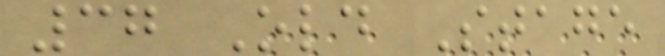37 Old Stage
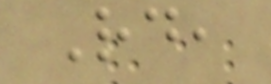Rd,
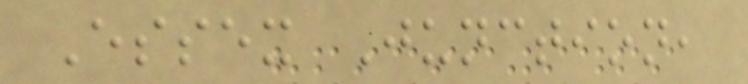Essex Junction,
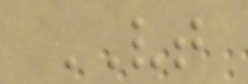VT
